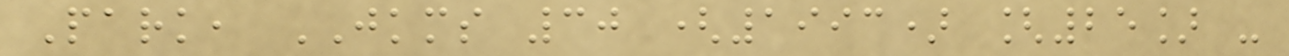Park, JKMS 30 (1993) [25] -
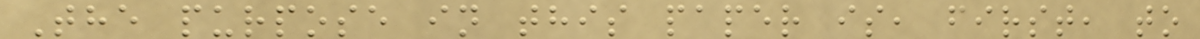The purpose in this paper is, first, to
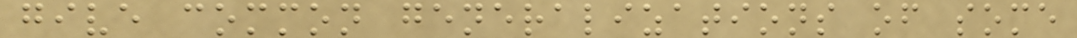give common generalizations of some
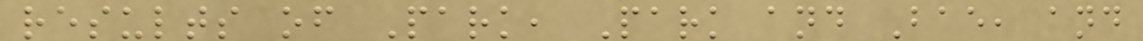results of Park, Park and Bae, and
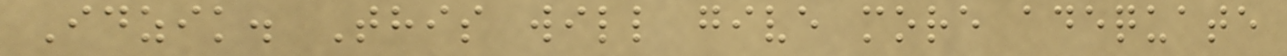Idzik. This will give more adequate
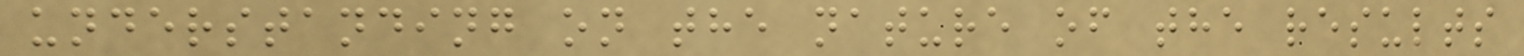understanding on the nature of the results
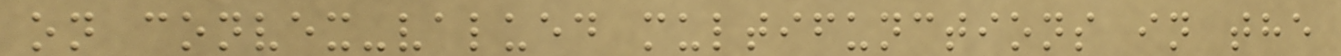on convex-valued multifunctions in the
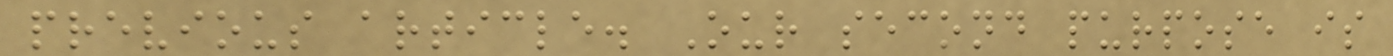previous article. Our second purpose is
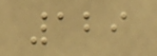129
